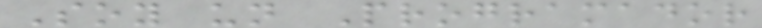Soy un Programador
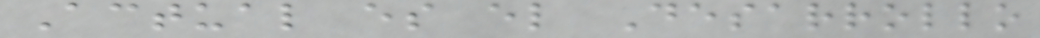Actual es el Desarrollo
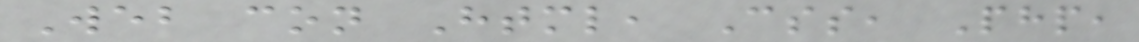Web con Html, Css, Php,
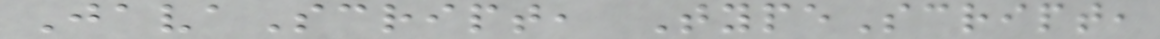JavaScript, TypeScript,
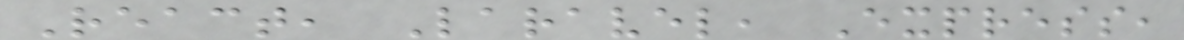React, Laravel, Express,
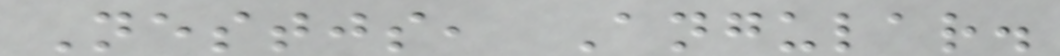Nestjs, Angular.
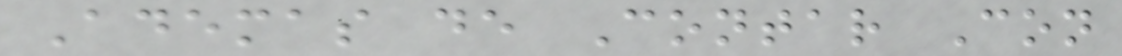Ademas de Contar Con
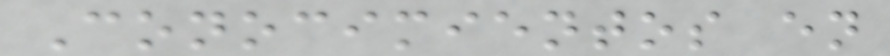Conocimientos en
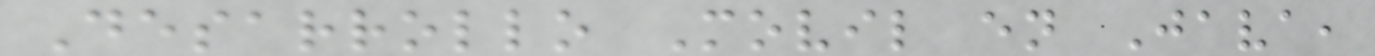Desarrollo Movil en Java,
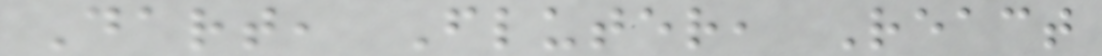Dart, Fluter, React
